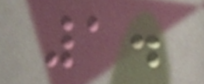1.
